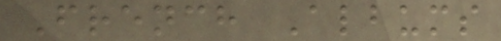French Albums
